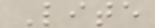Lite
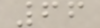66
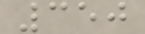350
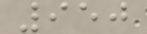950
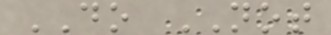DO NOT
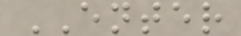ENTER
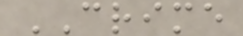CRIME
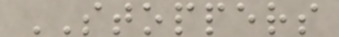STOPPERS
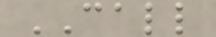CALL
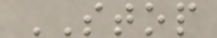STOP
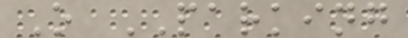O PARKING
